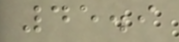45.9
